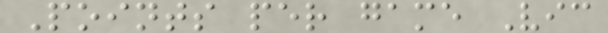Points per game Vic
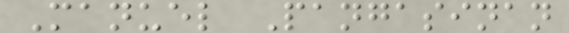Manuel Pangasinan
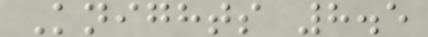Knights 8.5
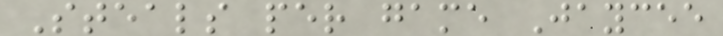Steals per game Jaycee
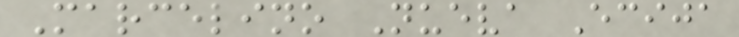Marcelino Nueva Ecija
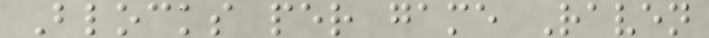Blocks per game Raven
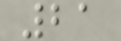21
